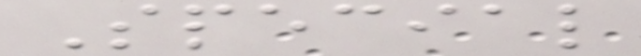Special
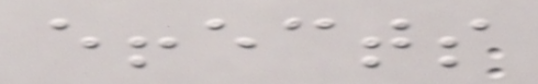effects
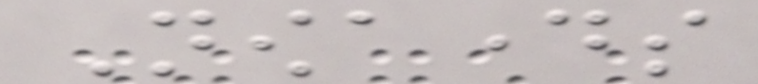Nowadays
